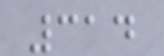314
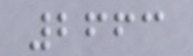2663
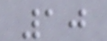10
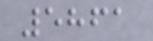5861
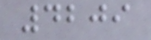4209
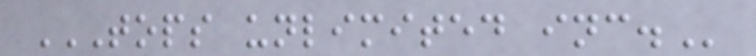TOPS UNLIMITED INC.
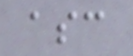asc
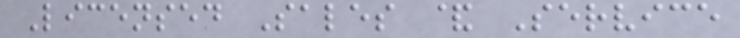Licensed Sales & Service
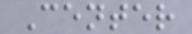Center
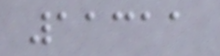11311
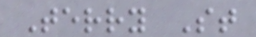Terry St
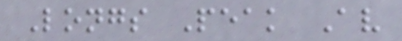Longs Peak Av
